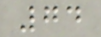74
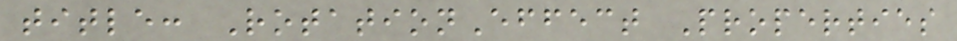title: RotationEffect Properties
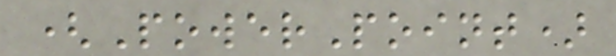(PowerPoint)
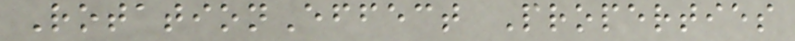RotationEffect Properties
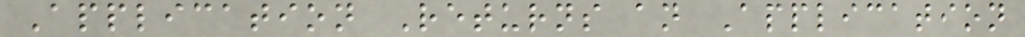Application Returns an Application
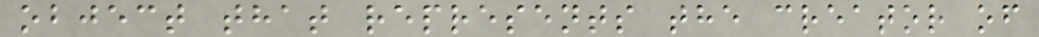object that represents the creator of
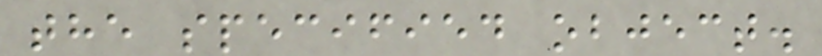the specified object.
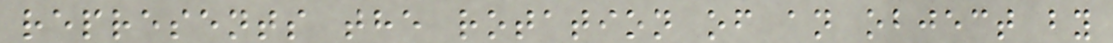represents the rotation of an object by
